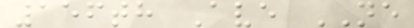156th Ave NE
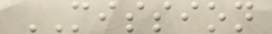MISSION
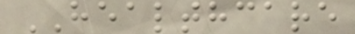HEALTHCARE
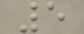5
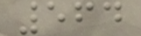564
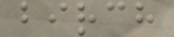birch
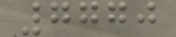7770
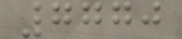7770
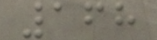168
